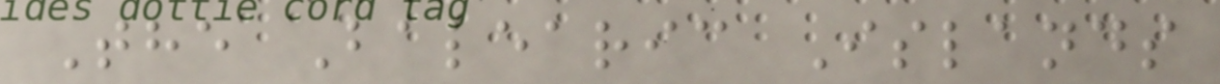The Balearic Islands
